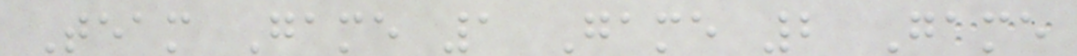Team Game 1 Game 2 Game
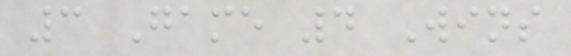3 Game 4 Wins
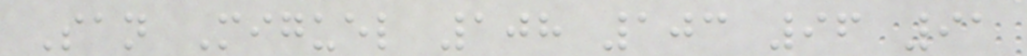San Miguel 108 103 96 91
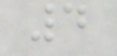4
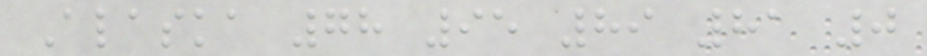Alaska 78 95 89 81 0
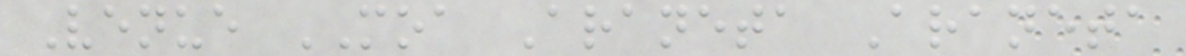Venue MOA Araneta Araneta
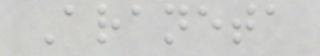Araneta
